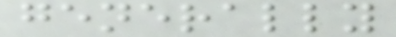generally
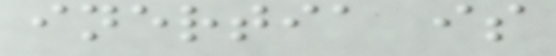inertia is
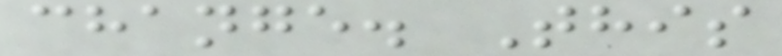change. This
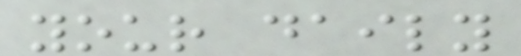your daily
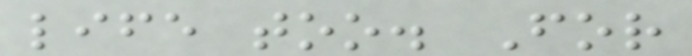life too. For
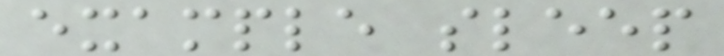example sleep
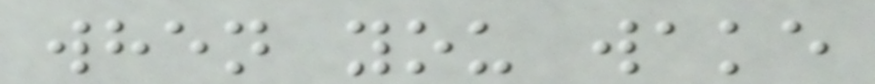when you wake
